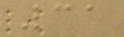31
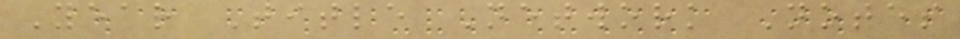Year Title Network Notes
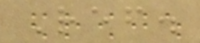Ref.
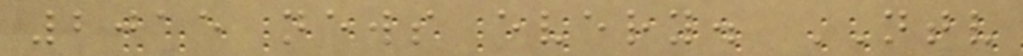2015 news every. NTV
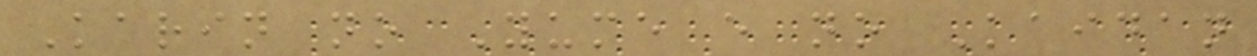Karin no Yume e no Kaidan
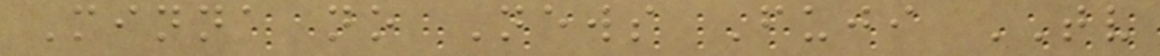Minna no News Fuji TV
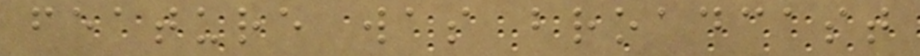feature was broadcast
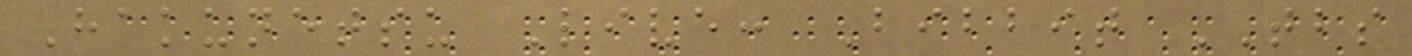Hakunetsu Live: Bibbit TBS
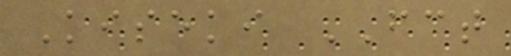Kiseki FCT
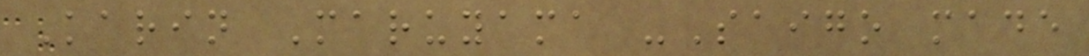Karin Maruyama -Saigo made
